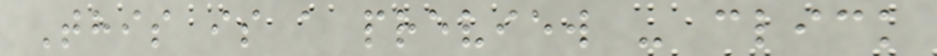This is a preview - click
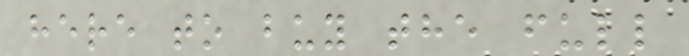here to buy the full
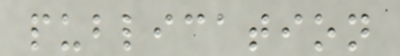publication
